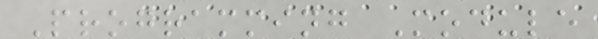Programming Module
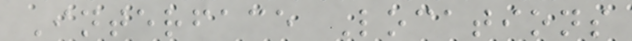Interface Locations
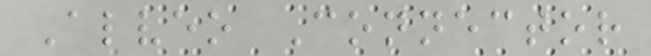Alveo Connector
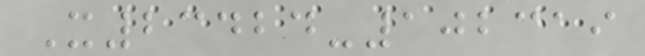X23424-102319
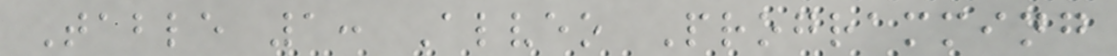Table 1: Alveo Programming
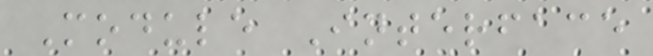Module Interface
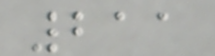211
